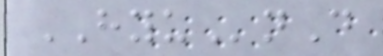HYUnD
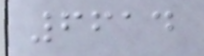6614
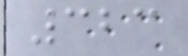323
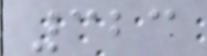323
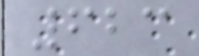623
